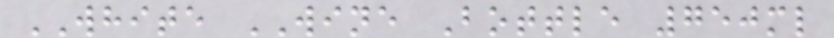WHITE WINE Bottle 750ml
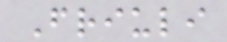Friuli
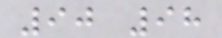90 98
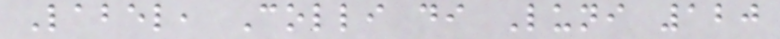Label, Colli di Luni 120
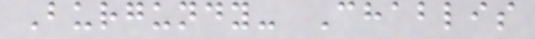Burgundy- Chablis
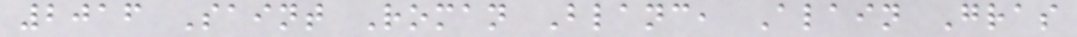2016 Saint Roman Blanc, Alain Gras
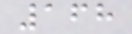168
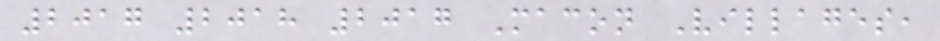2017 2018 2017 Macon Villages,
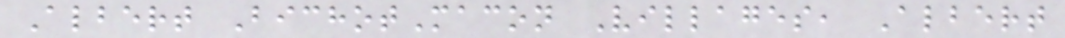Albert BichotMacon Villages, Albert
